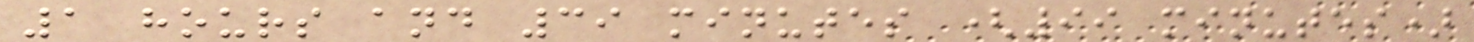1 hours and 39 minutes (99 minutes)
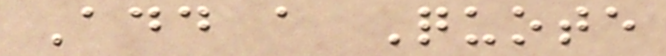Add a Quote
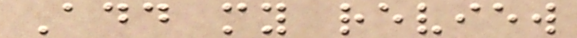Add my review
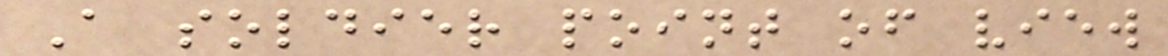A soldier point of view
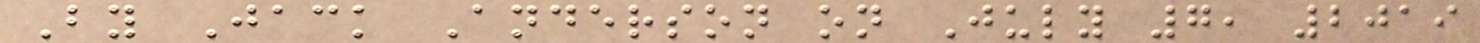By Jack Anderson on July 7, 2019
